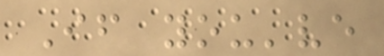If you've
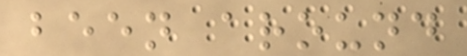been around
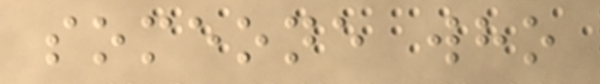someone who
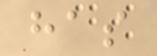has
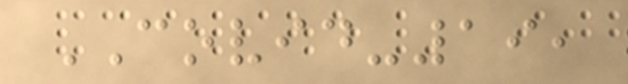COVID-19,
